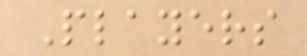Players
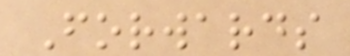Forwards
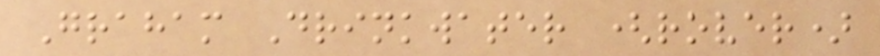Graham Drinkwater (rover)
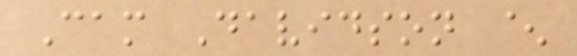Cam Davidson ^
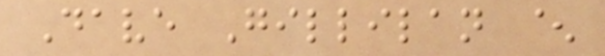Dave Gillilan ^
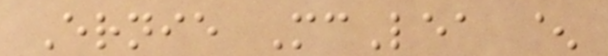Ernie McLea ^
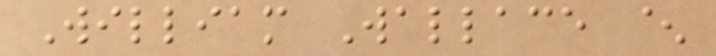William Wallace ^
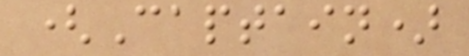(Captain)
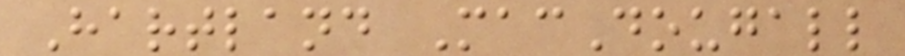Hartland MacDougall
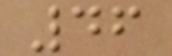46
